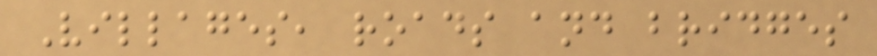Villages, roads and bridges
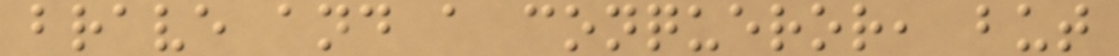brave and a conqueror, but
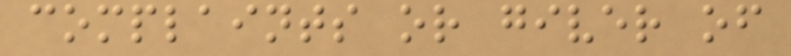complaints or giver of
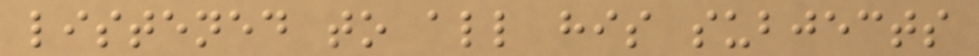listened to all his subjects
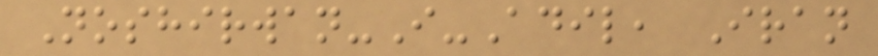Noshirwan-I-Adil, Iran
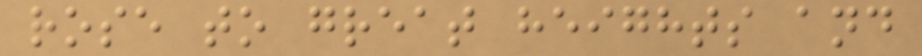rose to great heights and
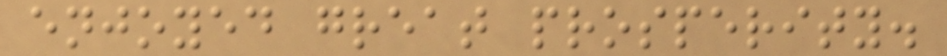enjoyed great prosperity.
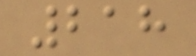218
